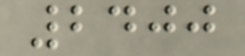2400
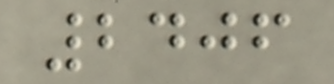2406
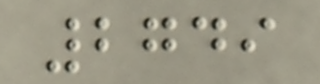2749
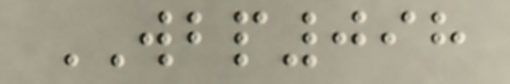WBP098
